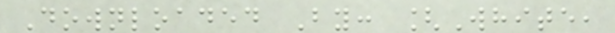Downloaded By: [White,
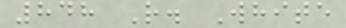848 R. White
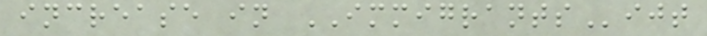increase in IMMIGRANTSijt
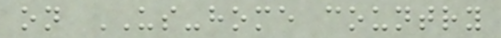on US-home country
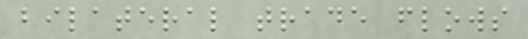bilateral trade flows
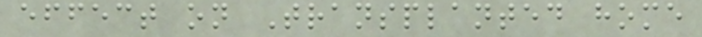effect on Transplanted home
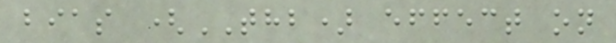bias (THB) effect on
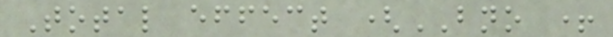Total effect (BNO +
